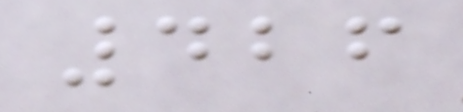426
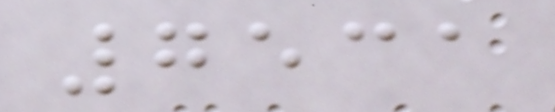7531
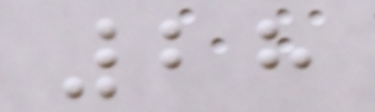28
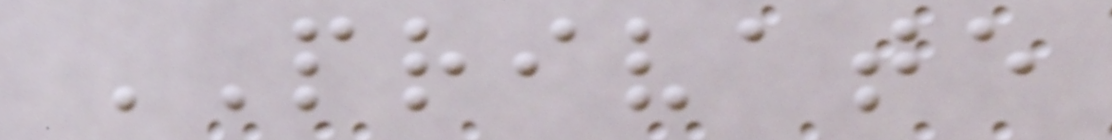PRIVATE
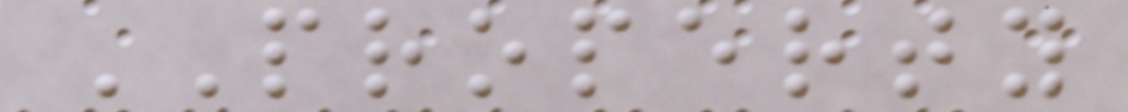PROPERTY
